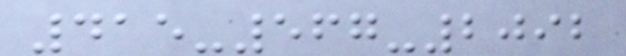415-567-2092
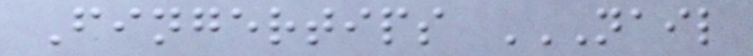Fingertips NAIL
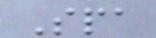Spa
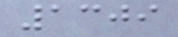1309
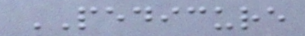PEDICURE
